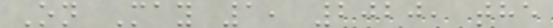On May 1, 2020, the
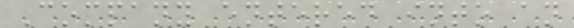Company entered into an
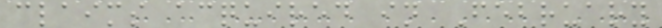claims acquired in February
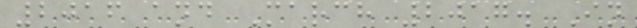2016 and March 2017. In
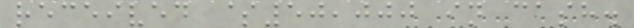received $50,000 in cash.
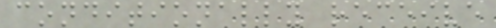conditionally receive
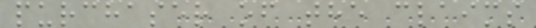purchaser of the claims
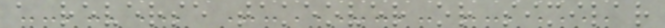a reverse takeover or similar
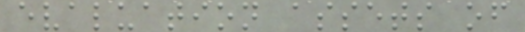evaluation assets of
